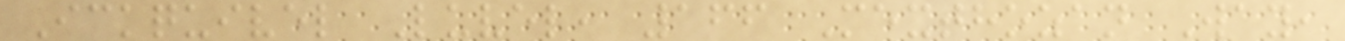Ickquivel Luvel, 166 Mexthozan Way,
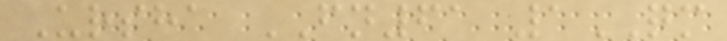Ursha FN61 1QM
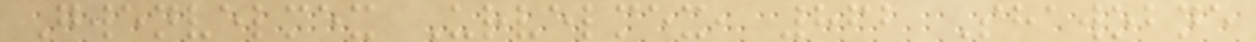Gwenvelmex Urvelmex, 862 Shawobne
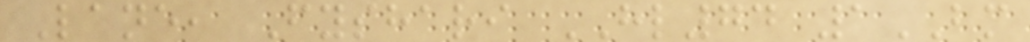Lane, Fyshari HL74 1BM
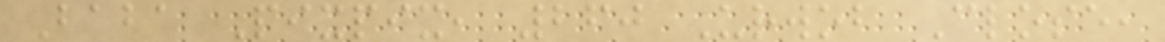Baba Pixpix, 260 Urwob Close,
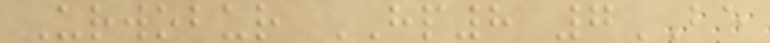Urwobur HP8 7BE
